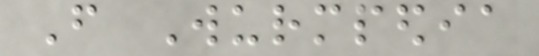From Wurmpedia
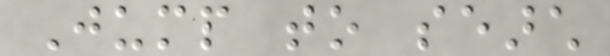Jump to search
